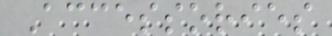Accessories
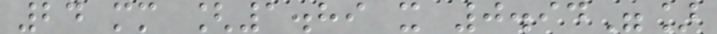24 mm [1.89 x 0.94"]
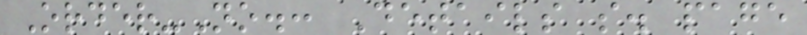Order-No.: Details s. page
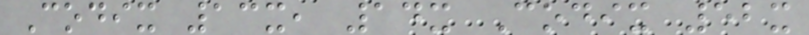Codix 13x, 14x Codix 52x
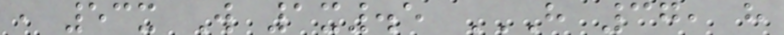, 53x W 1x.5 H 37, H
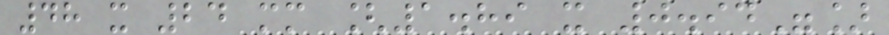48 x 24 mm [1.89 x 0.94"]
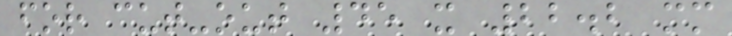for cut-out 45 x 22.2 mm
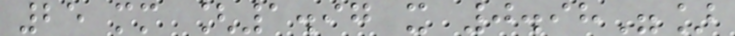25 mm [1.97 x 0.98"]
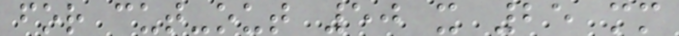for cut-out 50 x 25 mm
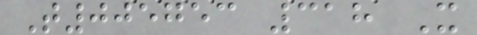T005753 318 X
